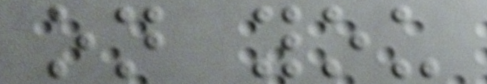on you
